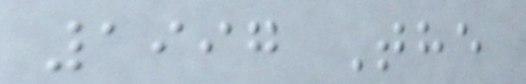1997 The
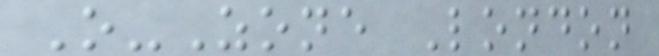O-Zone London
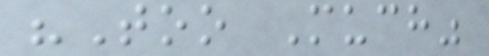"Too Much"
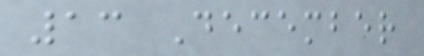13 December
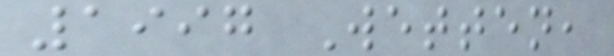1997 Wetten,
